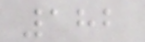182
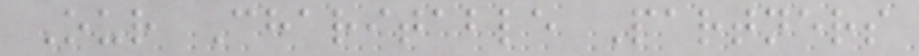Our Charitable Partners
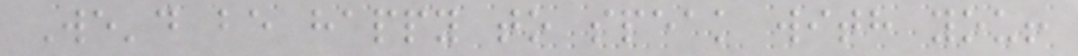We'd be happy to speak with you!
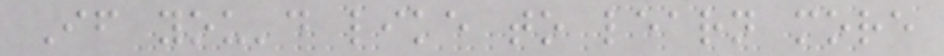If you'd like to learn more
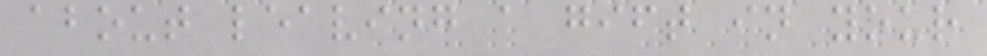about leaving a gift in your
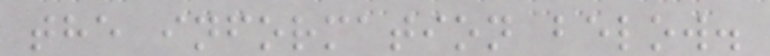the information below.
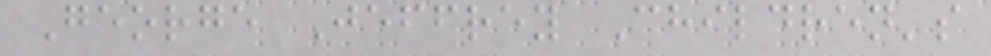George Jeffrey Children's
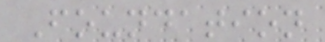Foundation
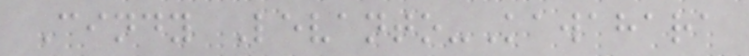Cindy Levanto-Kawahara
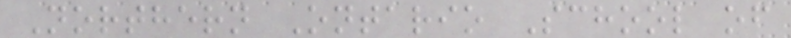Northern Ontario School of
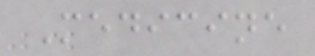Medicine
